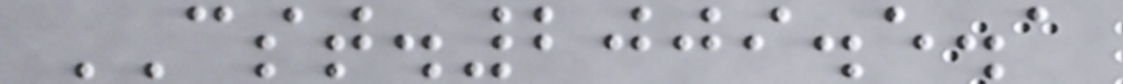CST.2009.5.1
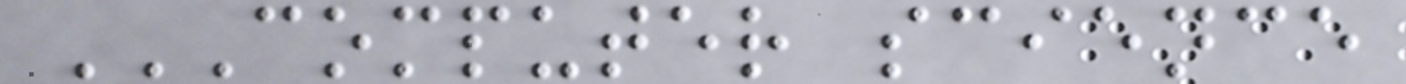COMPUTER SCIENCE
